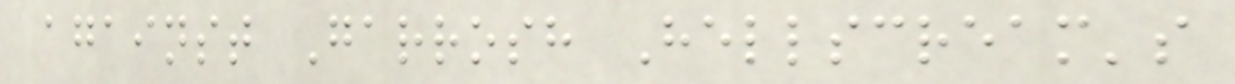against Garrosh Hellscream's
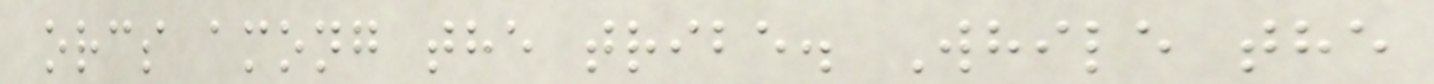orcs among the tribe. While the
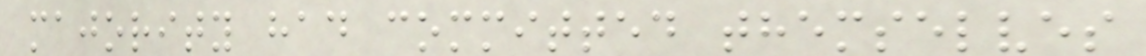majority had committed themselves
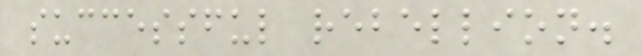successful rebellion.
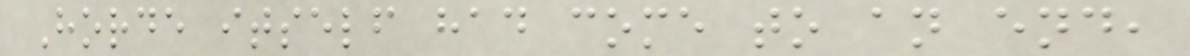Horde itself had come to an end,
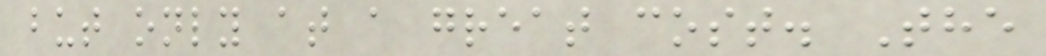but only at a great cost. The
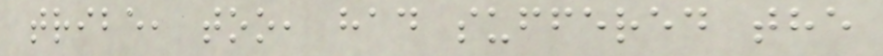tribe, too, had suffered the
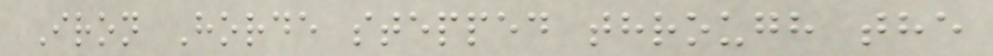Iron Horde stepped through the
